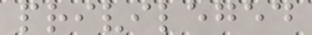privileged
